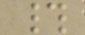#
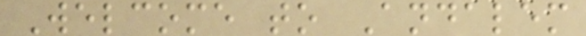Welcome to Andalem
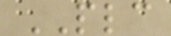PLC
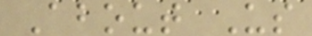About Us
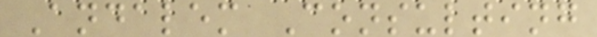Andalem Consulting
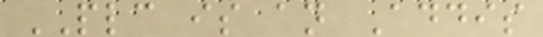PLC is an Addis
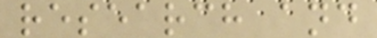research and
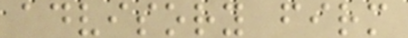advisory firm
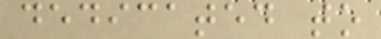dedicated to
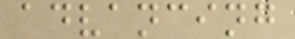advancing
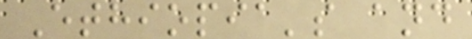Ethiopia's and
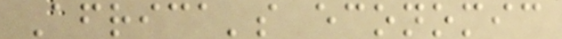Africa's economic
